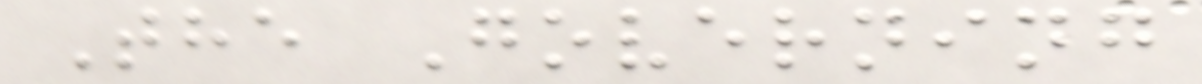The Governing
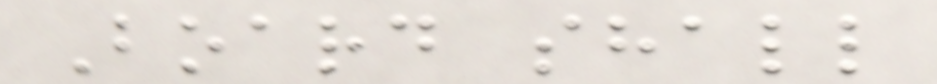Board shall
